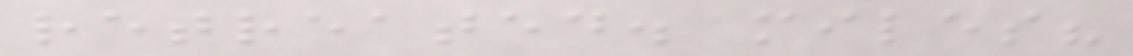retreated. miles?
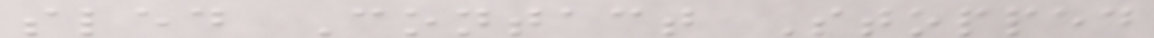sled Contact Stopped
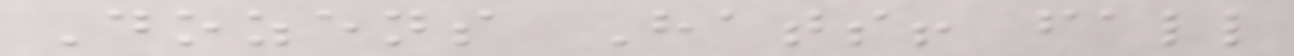Dozens Hats! fall
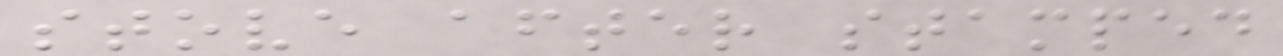stove after stamped
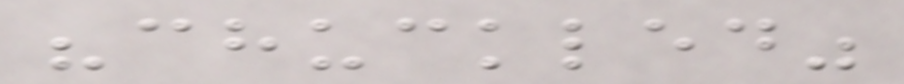"chuckled"
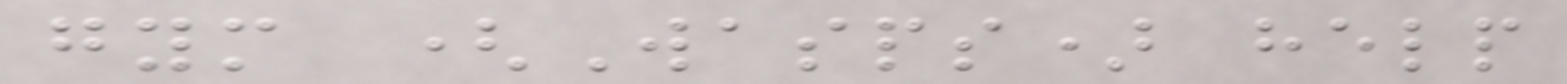gym (Wasps) help
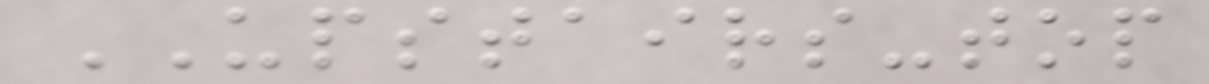UPSTAIRS-top
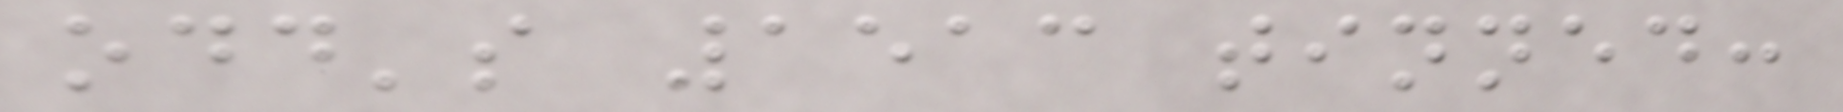odd's 1513 tinned:
